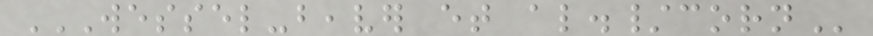WESSEL-BEAVER ET AL./CORN
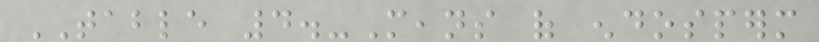TABLE 4.-Means of endosperm
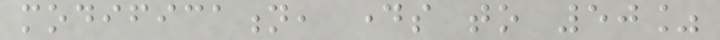modification, days to 50%
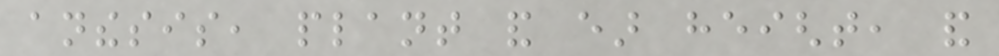anthesis, plant and ear height, and
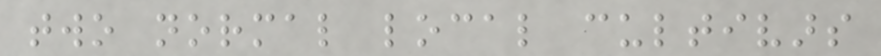two normal local cultivars
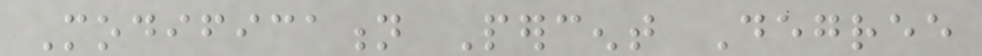Modification Percent Degree
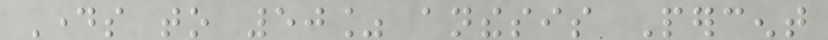Days to 50% anthesis Percent
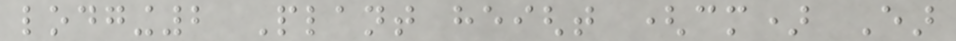lodging2 Plant height (cm) Ear
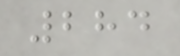284
